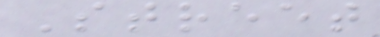Street
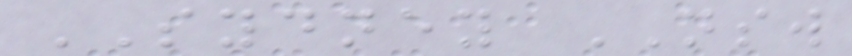SYDNEY NSW
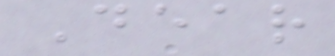Dear
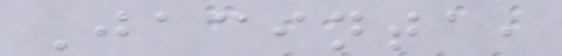Jacinta,
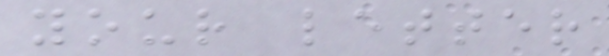your letter
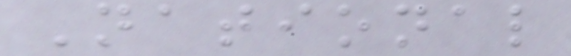National
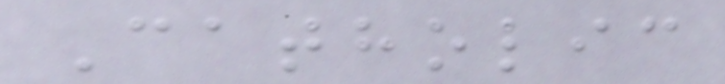Catholic
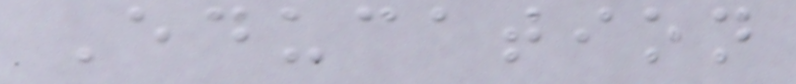Education
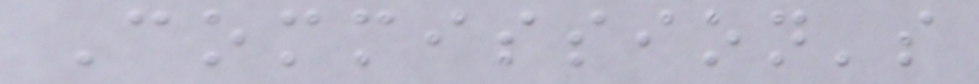Commission's
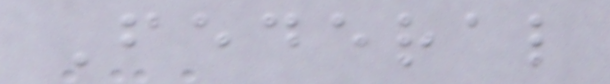Federal
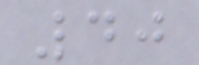40
